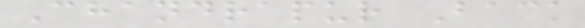Chandrapur Back
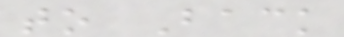to Back
